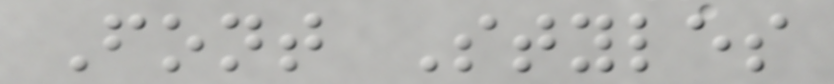Font Styles
